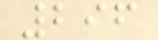296
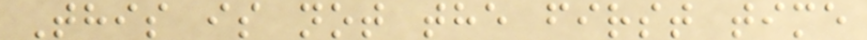This is not the first time
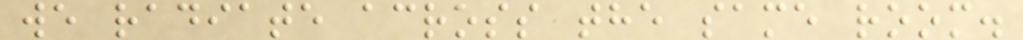we radiate across the same room.
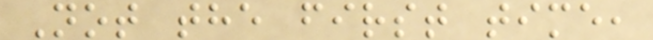Not the first time,
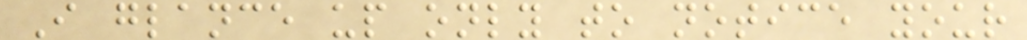I glance up only to notice your
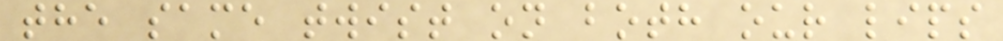the same twist on both our lips
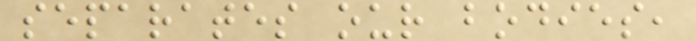separates our bodies,
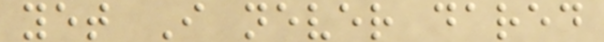yet I never dared
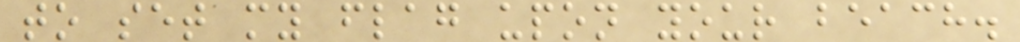to set my flag upon your beach.
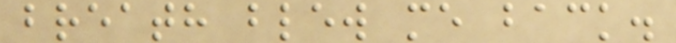breath blew me back.
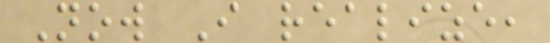Now I realize,
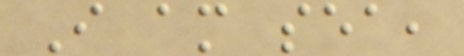I am sea,
